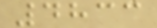4833
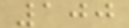100
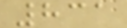831
